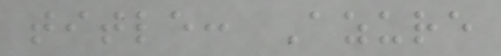title: Azure
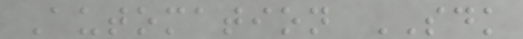Automation SDK
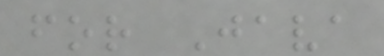for Java
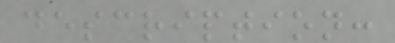description:
